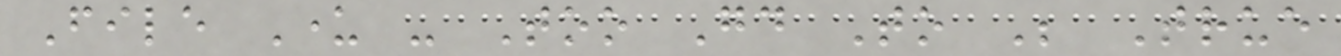File Under - Too Good To Be True
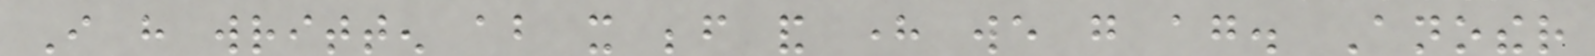I have written about it before and here we go again. Another
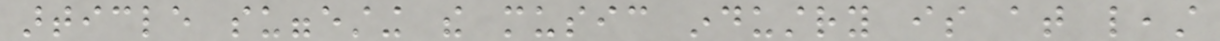article suggesting the music industry is at least
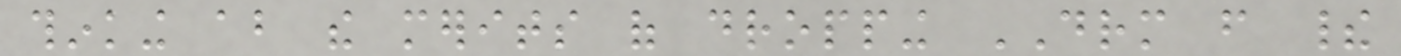thinking about the merits of dropping DRM from their
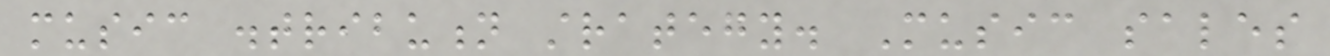music distribution strategy. Music sales
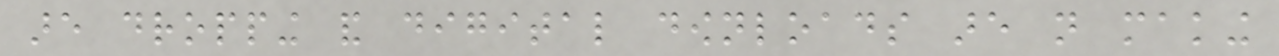are dropping and digital downloads are not making
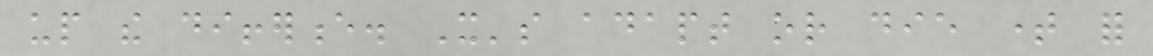up the difference. It's adapt or die time for
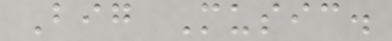Big Music.
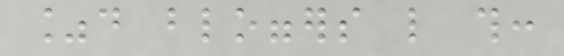%d bloggers like this:
